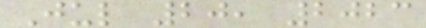Jul 20, 2023
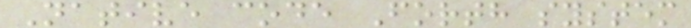Native code Forth system
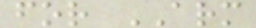for ARM
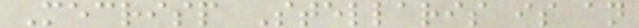Mecrisp Stellaris is an
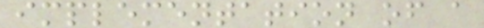implementation of a
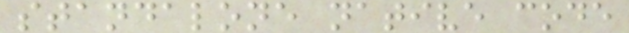standalone native code
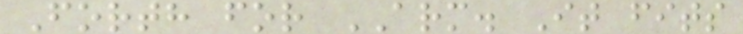Forth for ARM. It fits
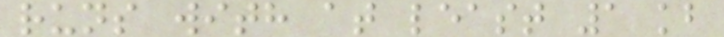runs with at least 1 kb
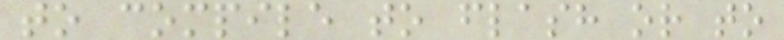to compile to flash or to
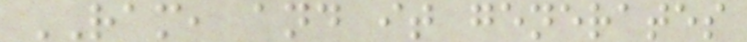RAM, and it generates
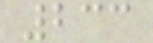233
